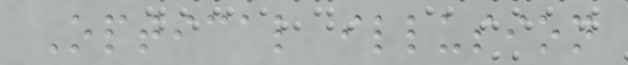Optical illusion
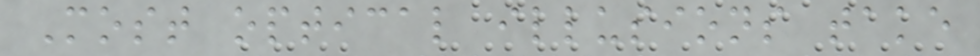Most optical illusions take
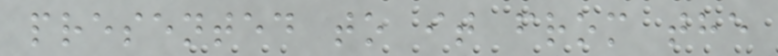presented to it from the
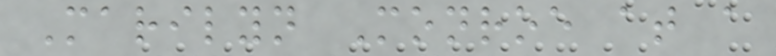Marilyn Monroe at a
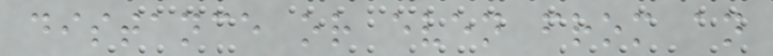distance or even from an
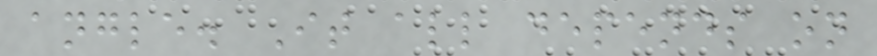angle. It all depends on
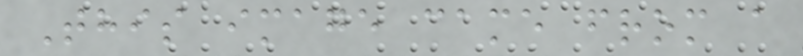This image came from a
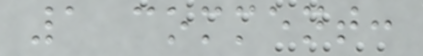1 comment:
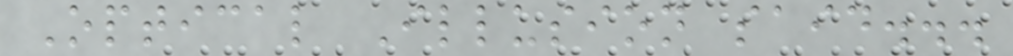Optical Illusion said...
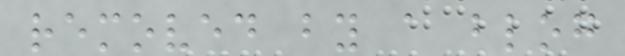removed by a blog
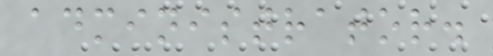administrator.
